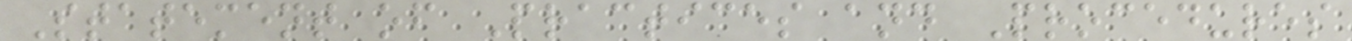Statement of Practices and Procedures
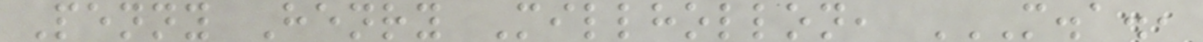Penny Henry Millhollon, M.A.,
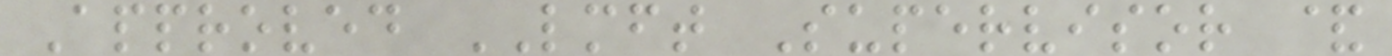Approved LMFT Supervisor &
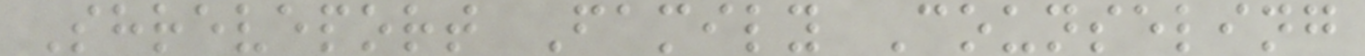Shreveport Family Counseling
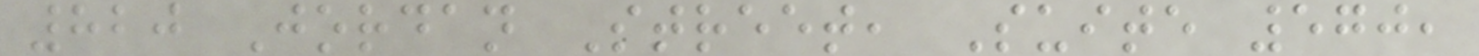820 Jordan Street, Suite 570,
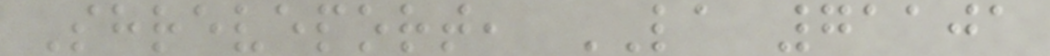Shreveport, LA 71101
